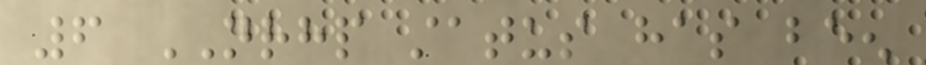6 NRHP status has been
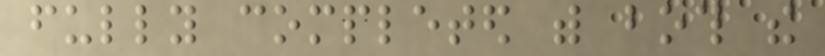fully completed with both the
